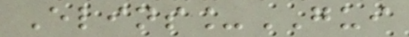Elins_GUI
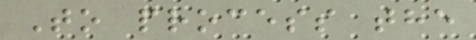To process the
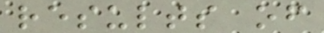results of
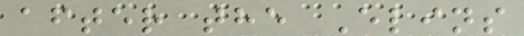after the Elins
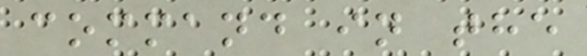command in the
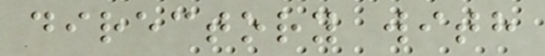directory with
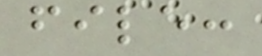file:
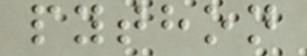python
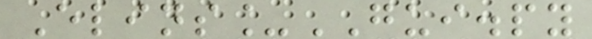Elins_GUI.py
